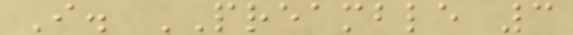I. PREAMBLE 3
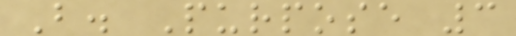B. Purpose 3
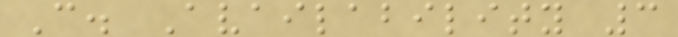C. Availability 3
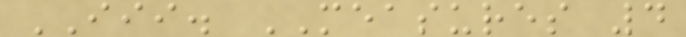III. MEASURES 4
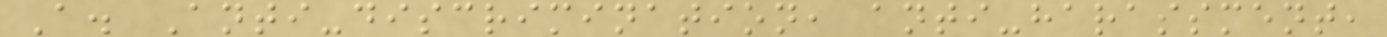A. Anti-discrimination, anti-harassment,
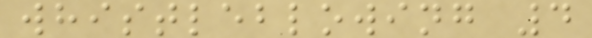whistleblowing 4
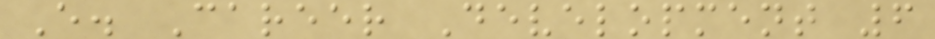E. Career Development 6
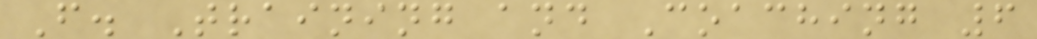F. Training and Coaching 6
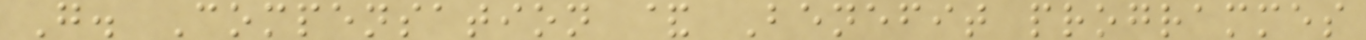G. Compensation & Benefit programmes
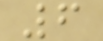6
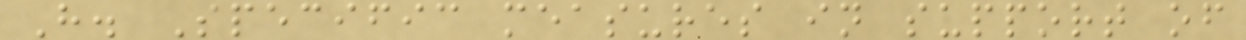H. Specific measures in support of
